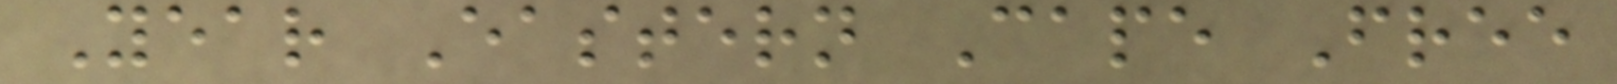Year Eastern Cape Free
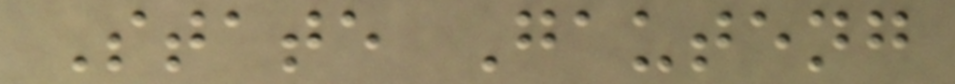State Gauteng
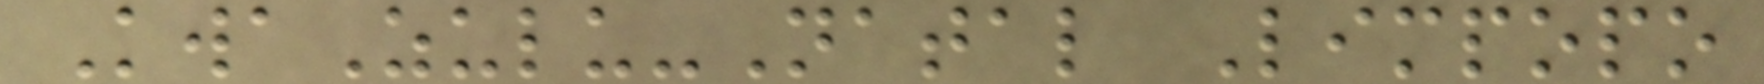KwaZulu-Natal Limpopo
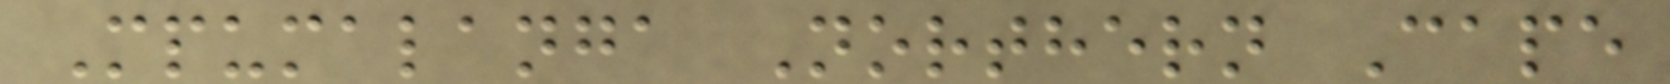Mpumalanga Northern Cape
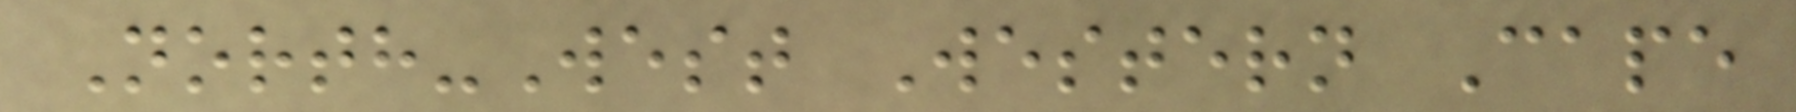North-West Western Cape
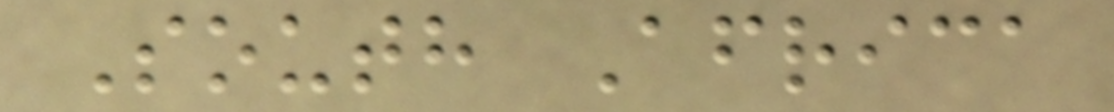South Africa
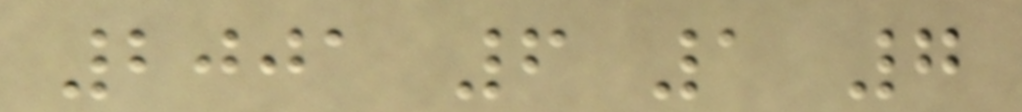2001 6 1 7
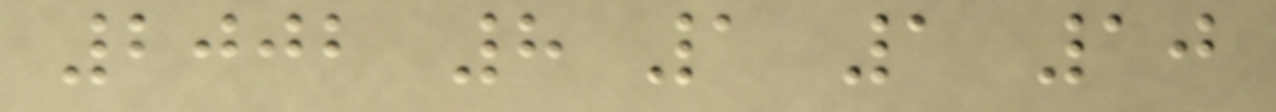2002 8 1 1 10
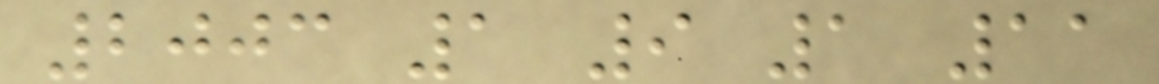2003 1 9 1 11
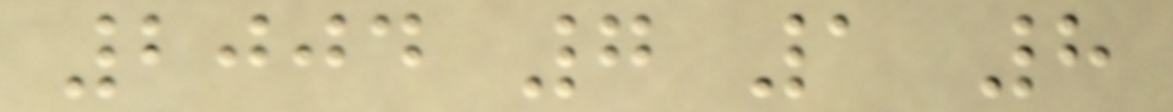2004 7 1 8
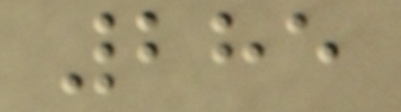285
